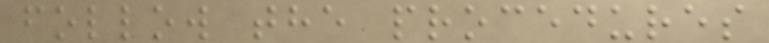follow the procedures
